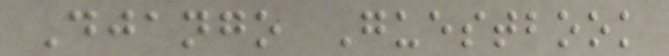Django Guestbook
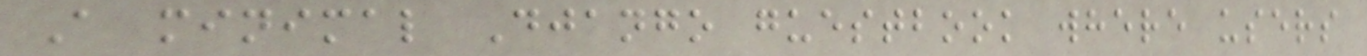A minimal Django guestbook where users
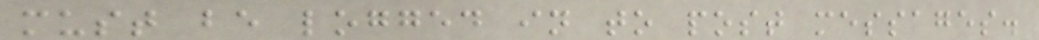must be logged in to post messages.
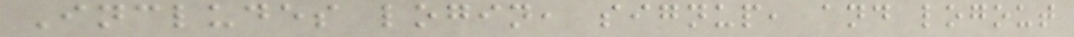Includes login, signup, and logout
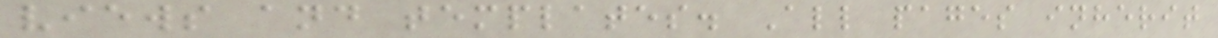views and templates. All pages inherit
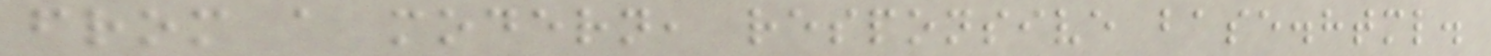from a modern, responsive base.html.
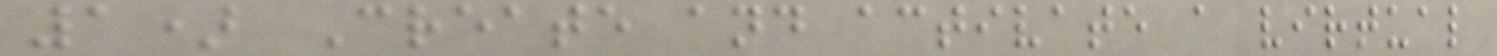1) Create and activate a virtual
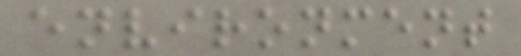environment
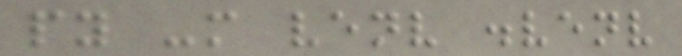py -m venv .venv
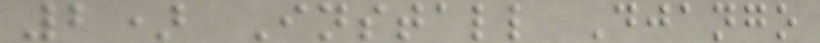2) Install Django
